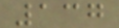137
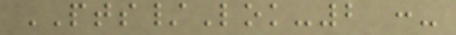PTS/Lok-2 :-
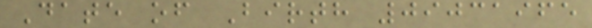Date of Birth 09031965
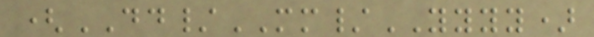(DD/MM/YYYY)
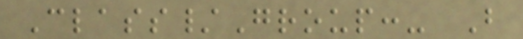Class/Group:- B
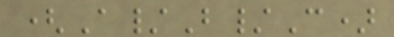(A/B/C)
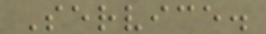Service.
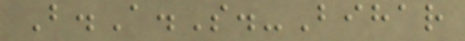B.A.S.-Bihar
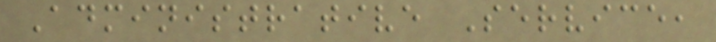Administrative Service,
